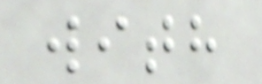with
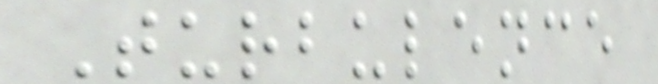Turbulence
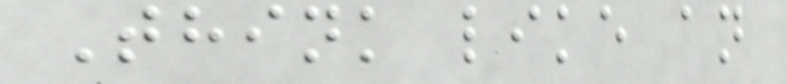Think like an
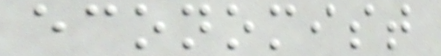economist
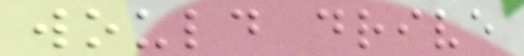would drive
